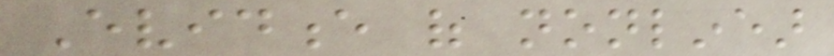Evidence of nonlinear
